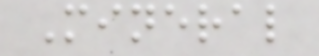Mineral
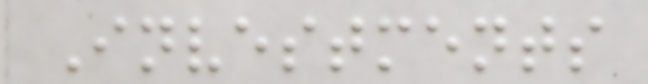Investments
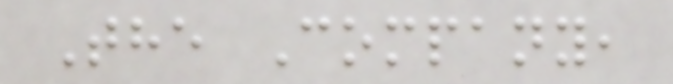The Company,
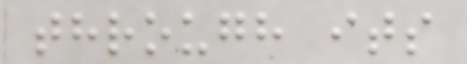through its
